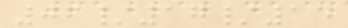06/17/15
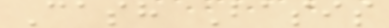Cash Basis
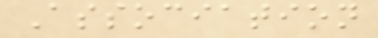Association
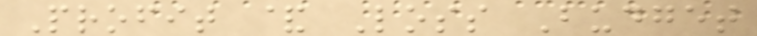Profit & Loss Budget
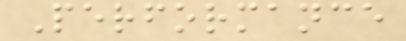Performance
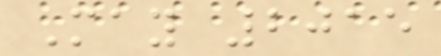May 2015
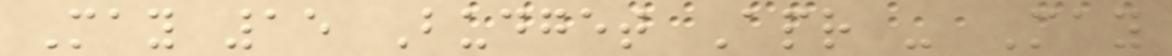May 15 Budget Apr - May
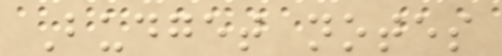Budget notes
